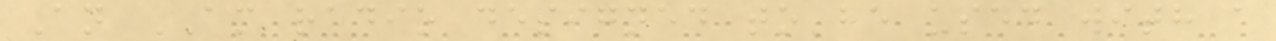An AM radio designed to be used with a
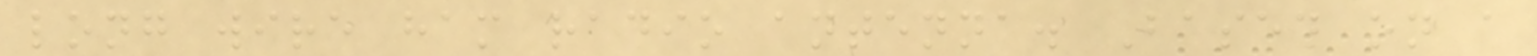long wire ham radio antenna. Based on a
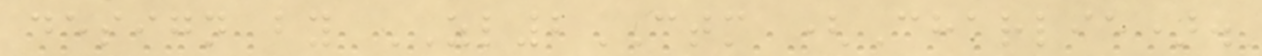design by ZL2CTM (Charlie).
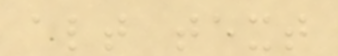alt text
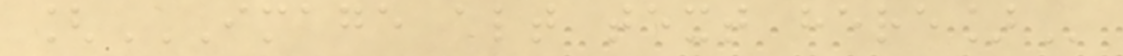[IMAGE ALT TEXT HERE]
